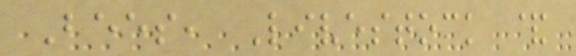Bees, Livestock &
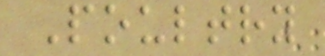Poultry
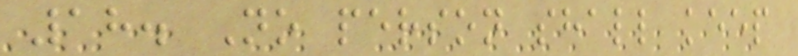18. No person shall keep
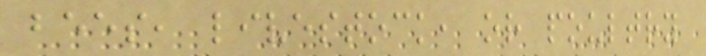bees, livestock, or poultry
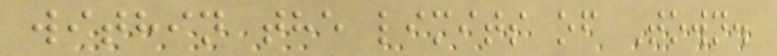within the limits of Town.
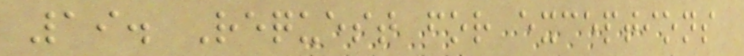19. Request for exceptions
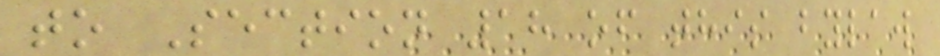to Section 18 of this bylaw
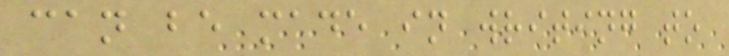can be made in writing to
